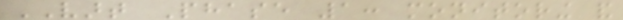VART Phase 1: monitoring and
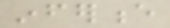inference
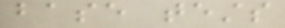base tests
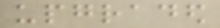upgraded
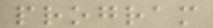program
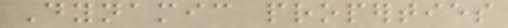Dynamic properties
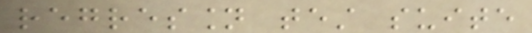regression test suite
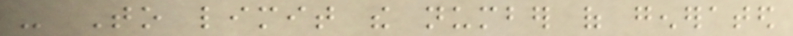- To limit the number of generated
